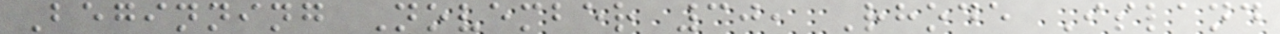Beginning November 30, Rhode Island
